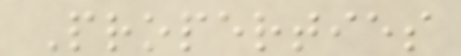Properties
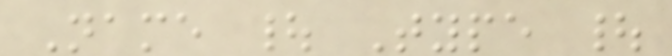Name | Type |
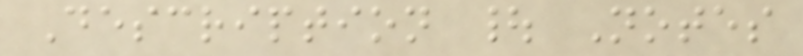Description | Notes
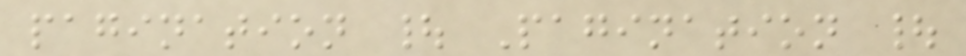pagination | Pagination |
